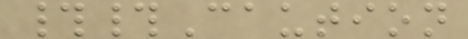##Caution
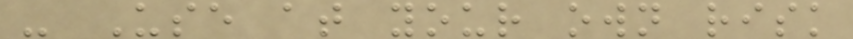- Use at your own risk
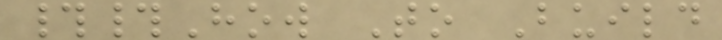##How To Build
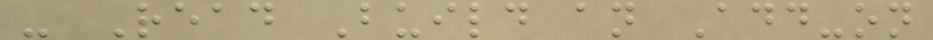- Read Build an Add-on
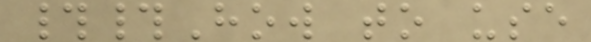##How to use
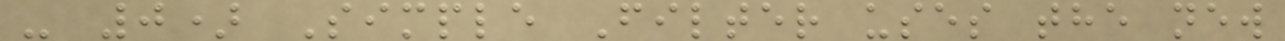- 0) Simple Filter uses the new
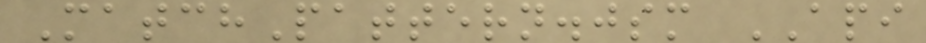MatchPattern.jsm API
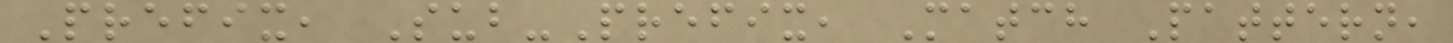Prefix, Sub-Prefix, Match Pattern,
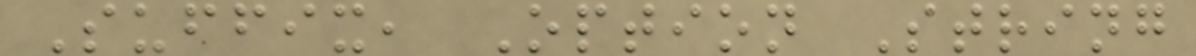Suffix, Option String
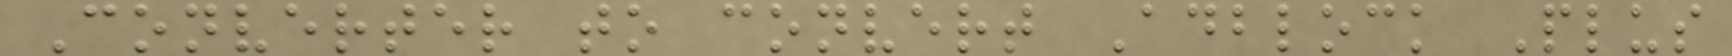Converter to convert Adblock Plus
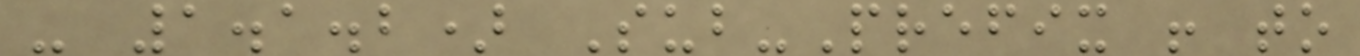- 1.1.2) Sub-Prefix ! to
